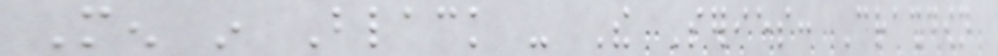Men in Black - The Series: Crashdown
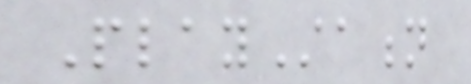PlayStation
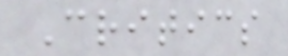Critics
